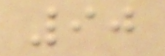90
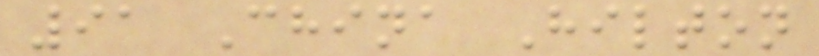91 China Hilton
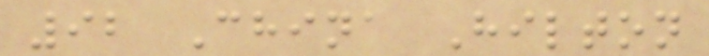92 China Hilton
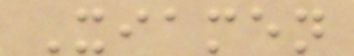Xiamen
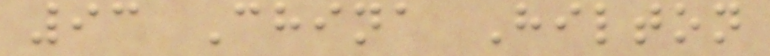93 China Hilton
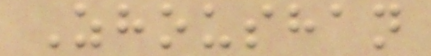Zhoushan
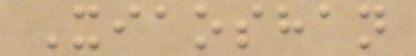Xiaoshan
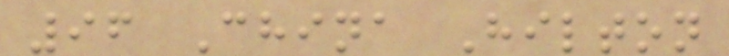96 China Hilton
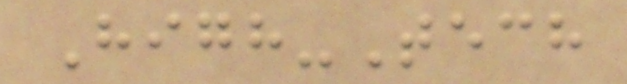High-Tech
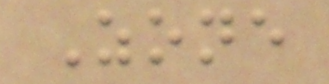Zone
